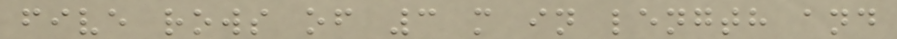five rows of 3 m in length and
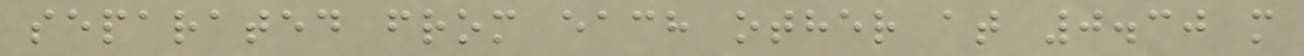separated from each other at 0.30 m
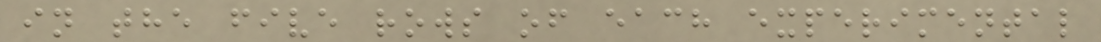in the five rows of each experimental
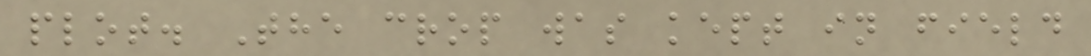plot. The crop was kept in field
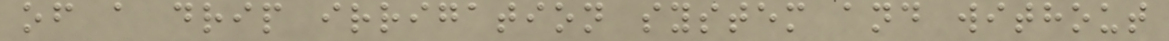of a drip irrigation system and without
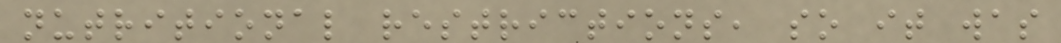nutritional restrictions, so it was
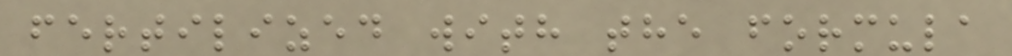fertilized with the formula
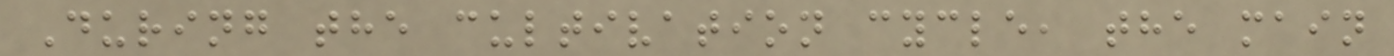During the cultivation cycle, the main
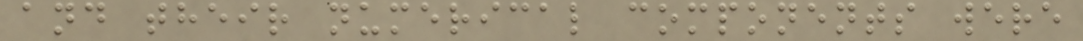and their numerical components were
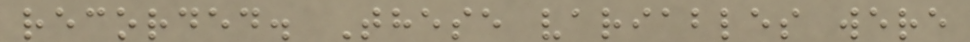recorded. These variables were
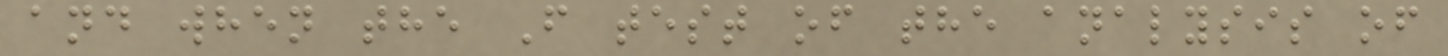and when the F test of the analysis of
